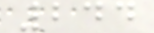244
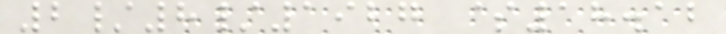2/8/1927 $18.12
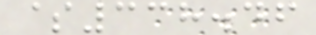$338.46
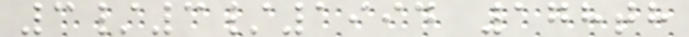3/3/1994 178th
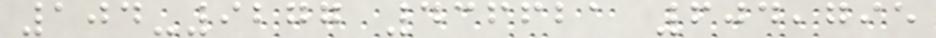104-9277 436621 604,795
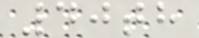40th
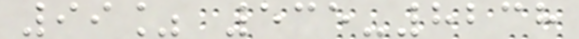99% 535-8238
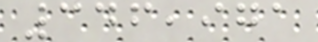346,971
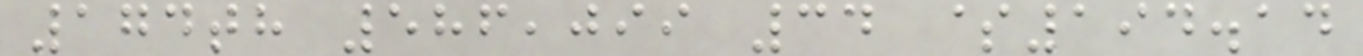174th 586,099 34 $194.14
